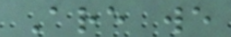Are we
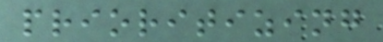prioritizing
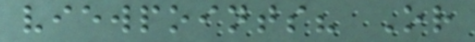viewpoints? Or
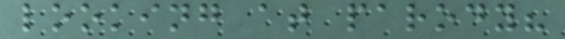looking at parody?
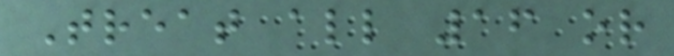Treat all 16 or
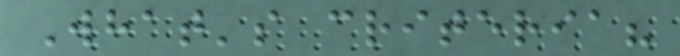What's criteria?
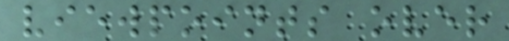viewpoints over
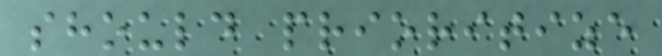should prioritize
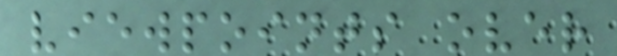viewpoints over
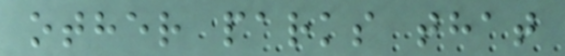other parks that
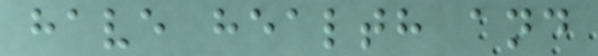have health and
